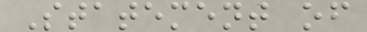Statement of
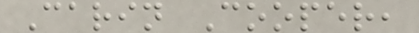Carin Cooper,
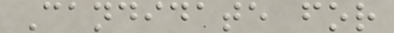Candidate for
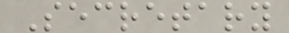Secretary
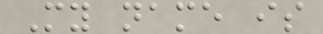My name is
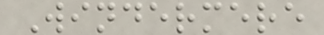Windermere
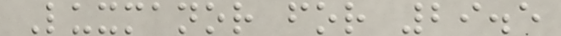Luxmanor for 29.5
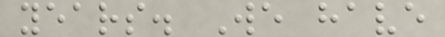years. We have
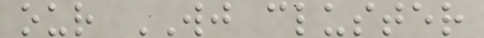our WJ cluster
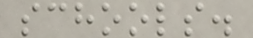schools.
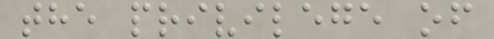the privilege of
